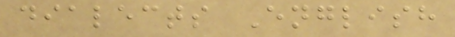dialects English
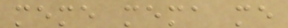meme mema me
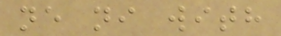ne ni with
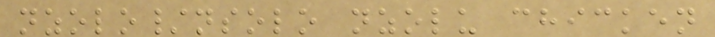nzolo/nsolo nzolu chicken
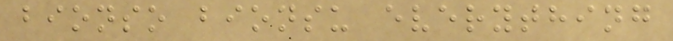bionso bionsu everything
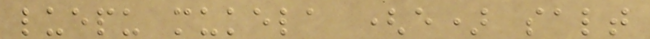luepu mukela (e) salt
